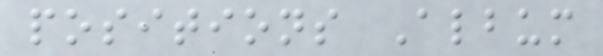positions Album
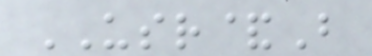USR&B
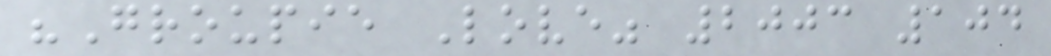"Groupie Love" 2003 104
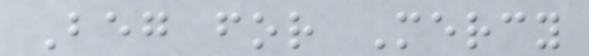Beg for Mercy
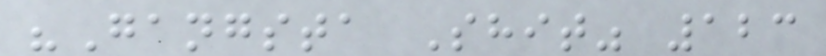"Gangsta Shit" 123
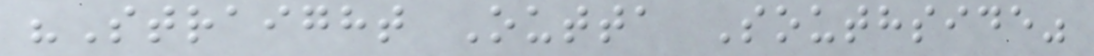"Straight Outta Southside"
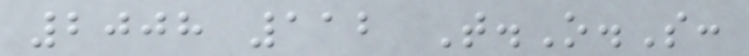2008 112 T.O.S:
